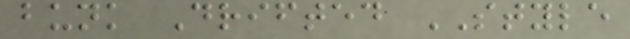bunk Drifted STYLE
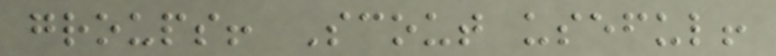groups! Scout useful!
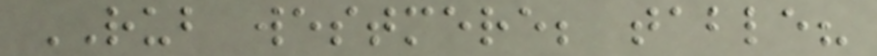RUB westmere; table?
